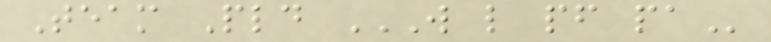Team Pld W L PF PA
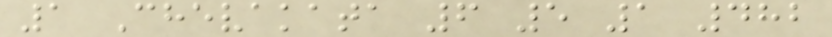1 Chevakata 6 5 1 482
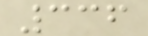336
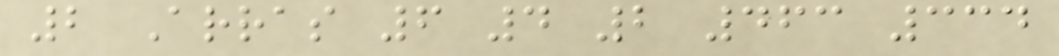2 Arras 6 4 2 463 334
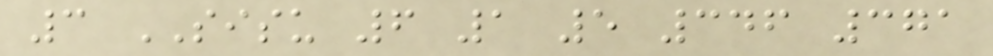3 SISU 6 1 5 346 371
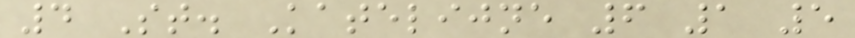4 St. Katelijne 6 1 5
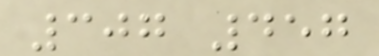307 457
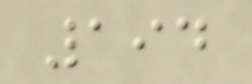194
